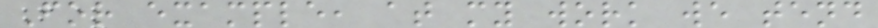For example, at my work we tend
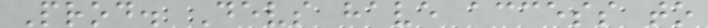Prod. Devs have access to
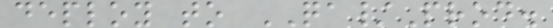deploy to QA/Prod.
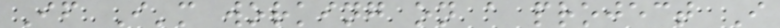If I'm working on a project I
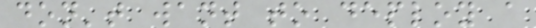don't want to deploy a
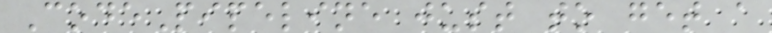CodePipeline just to get a
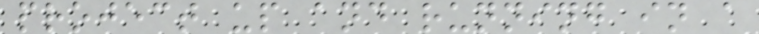project up and running in a
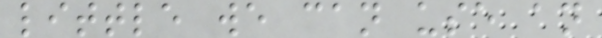little we can use an
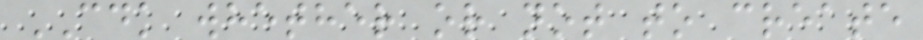CDK whether or not to create
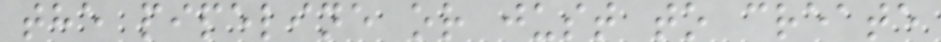the pipeline or just to create
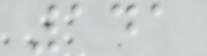141
